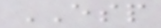ESP
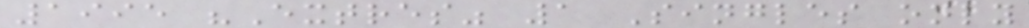1995 "Extres" 1 Singles only
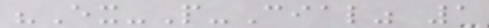"Ex-P-Cial" 1
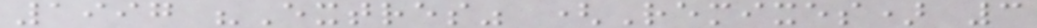1997 "Extres" (Remixes) 3
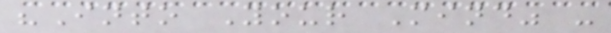"Into Your Mind" -
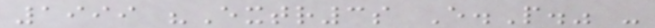1999 "Extr3s E.P." -
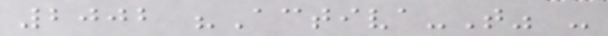2002 "Activa-T" -
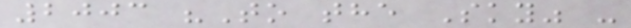2003 "To the Sky" -
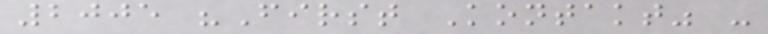2005 "First Kontakt" -
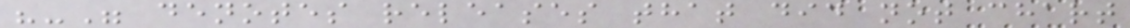"-" denotes releases that did not chart
